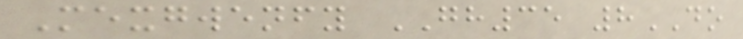Mexgwenfy GH35 8DO
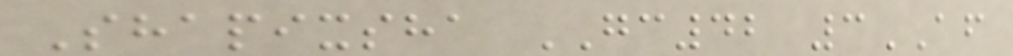Shapixsha GC42 3AF
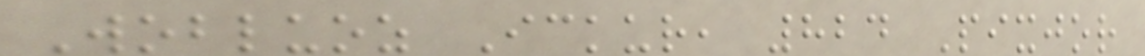Wobluoz Ickur, 824 Pixjor
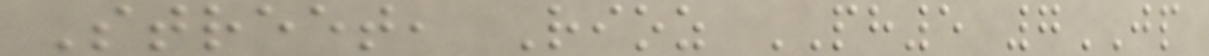Street, Rioz PH5 7JP
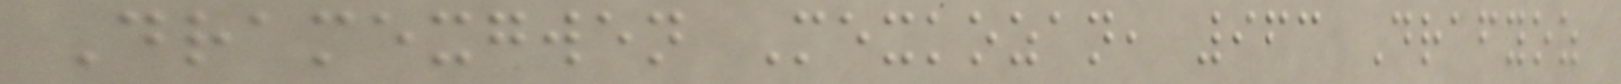Dramexgwen Mexkozan, 963 Drafyoz
